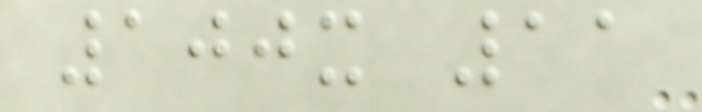100x 11
